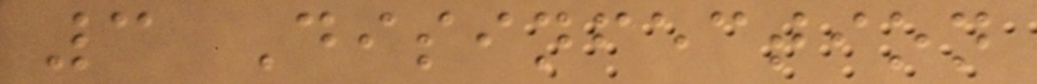3 Disinfection
